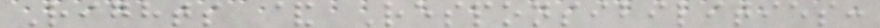Rights & Responsibilities:
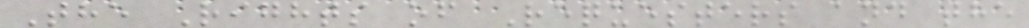The Rights of Requesters and the
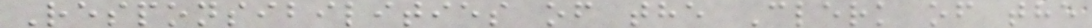Responsibilities of the Clerk of the
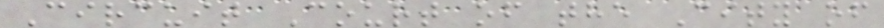Circuit Court of the City of
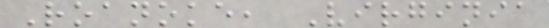Roanoke, Virginia
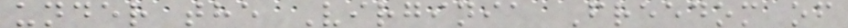under the Virginia Freedom of
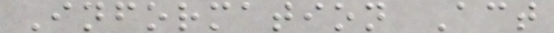Information Act
